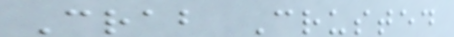Crab Crusted
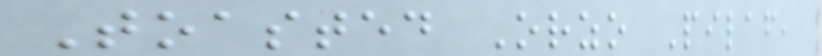Toasted Orzo Pilaf,
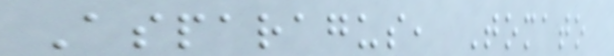Asparagus, Tomato
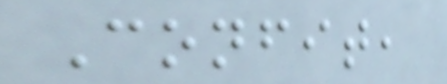Confit,
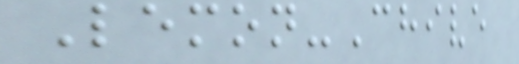Lemon-Chive
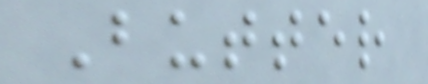Butter
